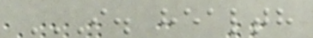I. HEALTH
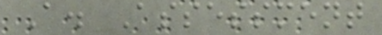A. Assessment
